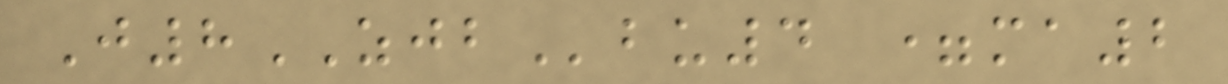J8ZJBbu4 =ma2
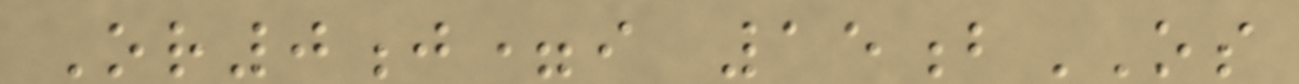Or0j=i 15bOS
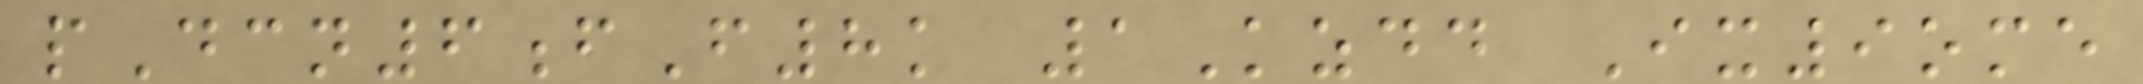pDcn6fF8k 1Kzdd Ix9ome
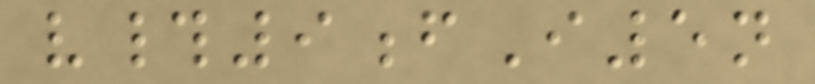v#9fI5n
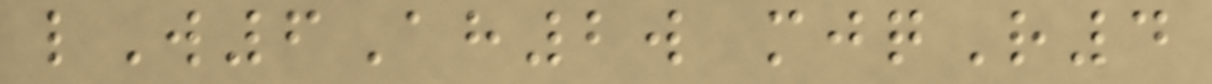lW6Ah2w mjqR4
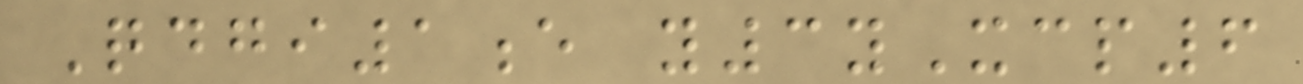Qdgi1e y3yXcp6
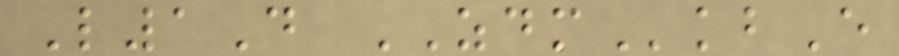L1D ZDMkbE
